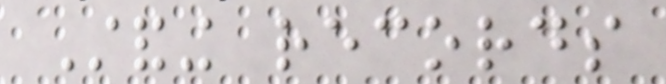Standing records
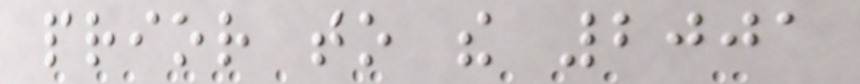prior to the 2001
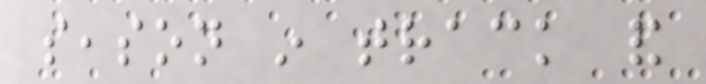season in track and
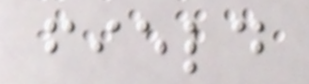field
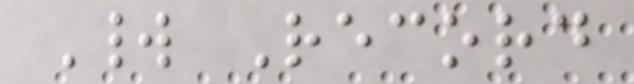World Record
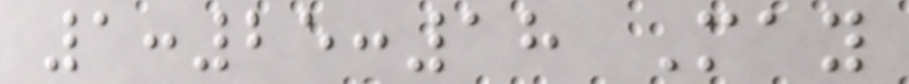1:25:18 May
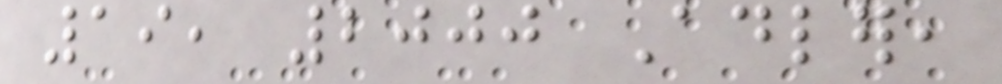19, 2000 Adler,
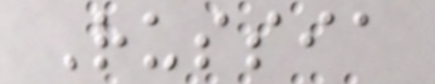Russia
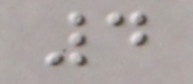4
